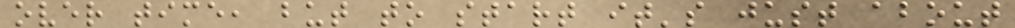over time, but to start it's just about
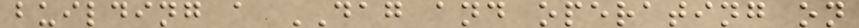building a DAG and operating on
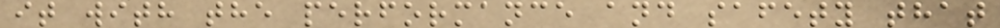it with the performance and safety that
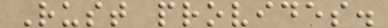Rust provides.
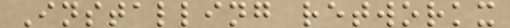Installing retworkx
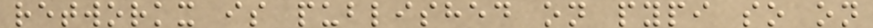retworkx is published on pypi so on
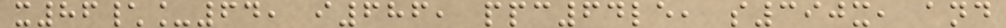x86\_64, i686, ppc64le, s390x, and
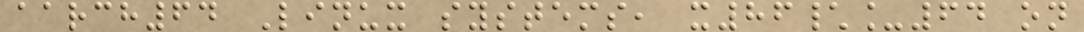aarch64 Linux systems, x86\_64 on
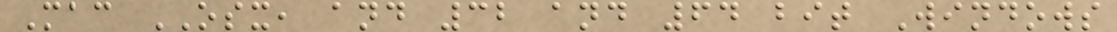Mac OSX, and 32 and 64 bit Windows
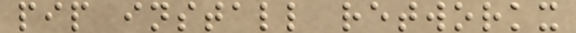pip install retworkx
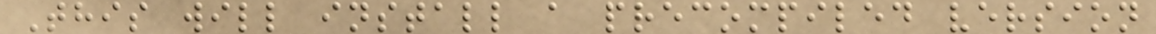This will install a precompiled version
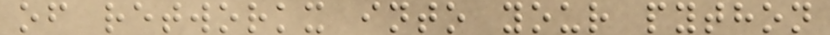of retworkx into your python
